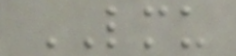LMU
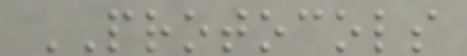PROTOCOLS
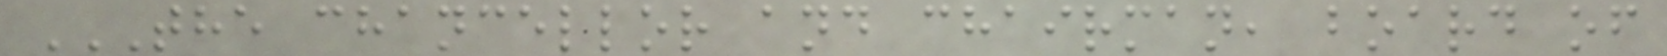THE CHANCELLOR AND CHAIRMAN, BOARD OF
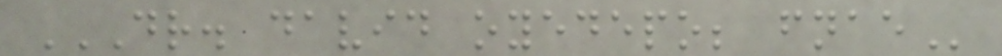DR. DAVID OYEDEPO; FNAE
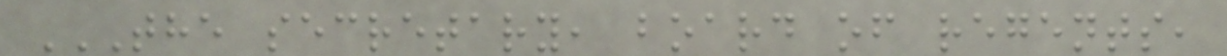THE SECRETARY, BOARD OF REGENTS,
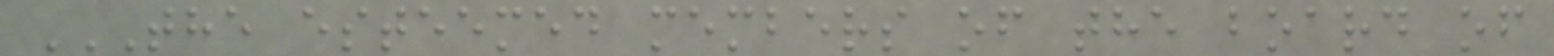THE ESTEEMED MEMBERS OF THE BOARD OF
